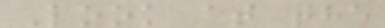Look at the
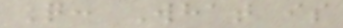Q: What is
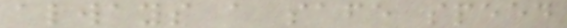always a safe speed
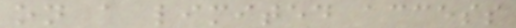on a limited access
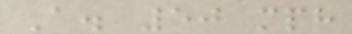A. 50 mph
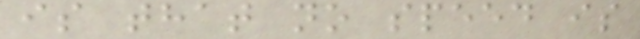is that no speed is
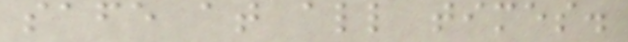safe at all times.
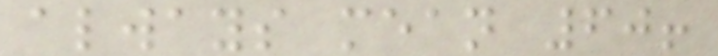always mean 60!
